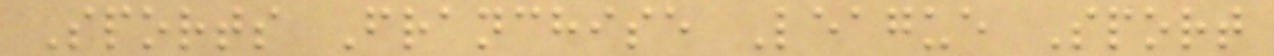Sports Franchise League Sport
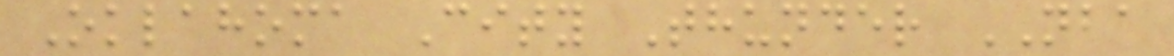Oklahoma City Thunder NBA
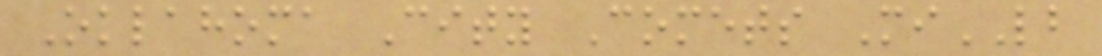Oklahoma City Comets MiLB
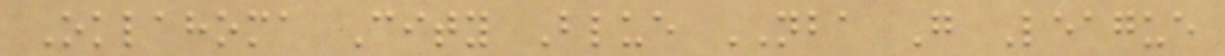Oklahoma City Blue NBA G League
